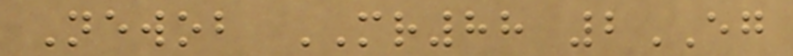Newob MR88 2EG
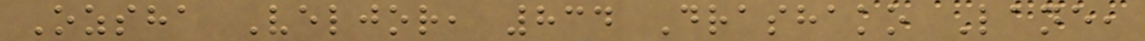Ozsha Veljor, 834 Drashako Lane,
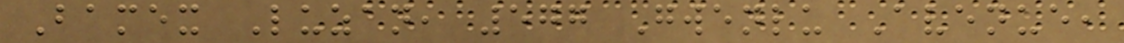Bamex Luzan, 577 Gwenlu Avenue,
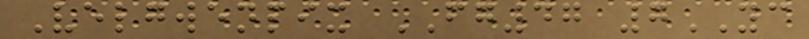Velgwenpix FG47 7YC
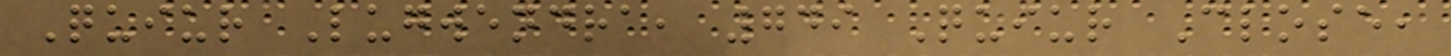Quiur Lugwendra, 749 Quiur Close,
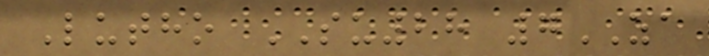Lutho SU28 7ZA
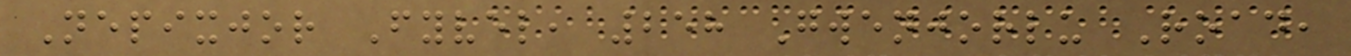Nepixjor Fyvel, 258 Gwenjorlu Road,
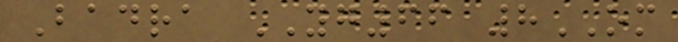Badra YG66 8OM
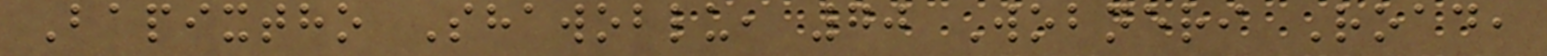Bapixtho Shawoblu, 70 Wobneri Road,
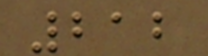212
